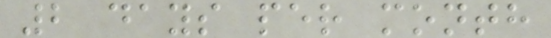2 days per month
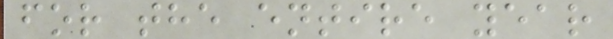for the entire year
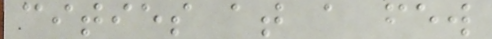cities at a few
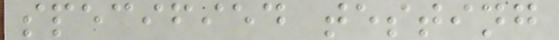specified testing
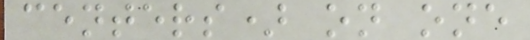centers) on one
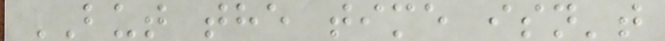BUT the time isn't
